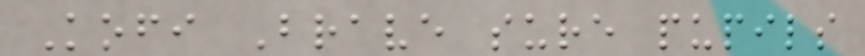Kofi Brave sure pupils
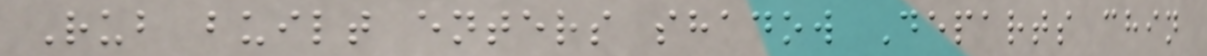Rub built enters shadow Departs chin
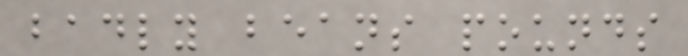badly beans pounds
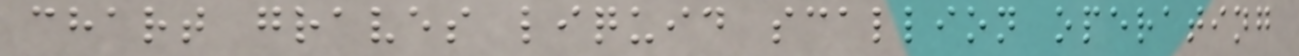chart graves liquid scallion operating
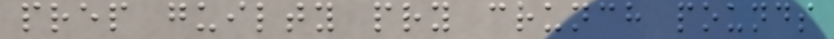prep guilty pry crunch pounds
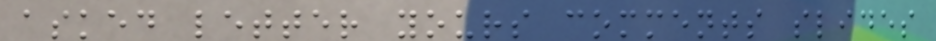asked letter yours comments slides
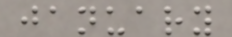january
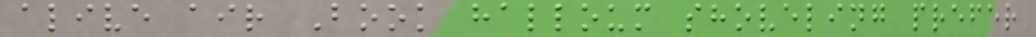alive air Book halloum shoveling prefer
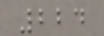224
